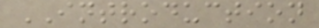INTRODUCTION
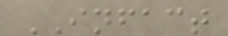INFACT
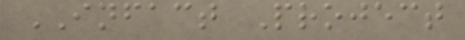INFACT Project
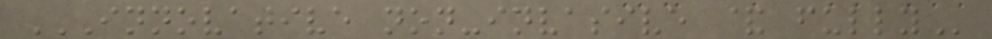INNOVATIVE NON-INVASIVE & FULLY
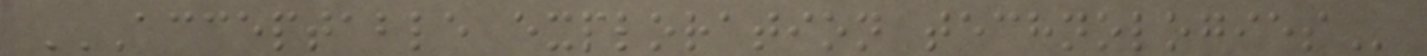ACCEPTABLE EXPLORATION TECHNOLOGIES
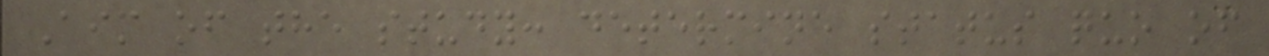Aim of the study: determine status quo of
